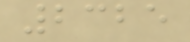2325
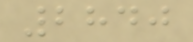2840
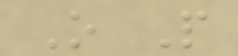O P
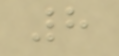8
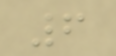6
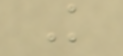K
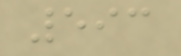593
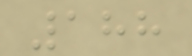188
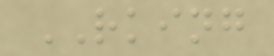RKING
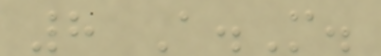8 A.M.
